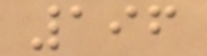196
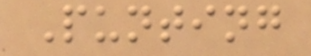Punting
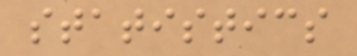statistics
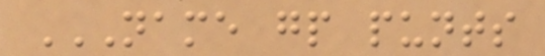NAME GP PUNTS
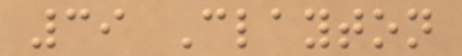39 Clayton
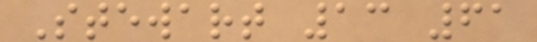Stewart 13 61
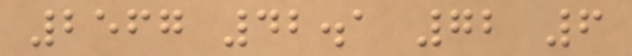2567 42.1 72 6
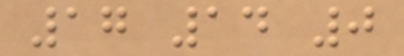17 14 0
